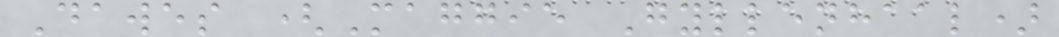Dawes (Maggie Gyllenhaal)
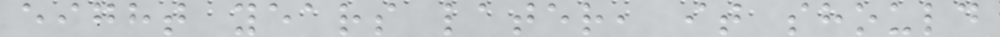eight years later, it should
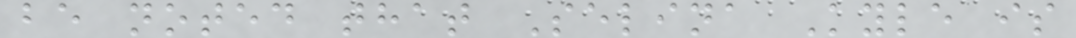be noted that Selina Kyle is
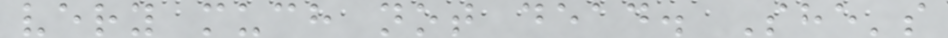very much not dead. She's
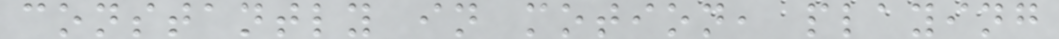constantly in motion, playing
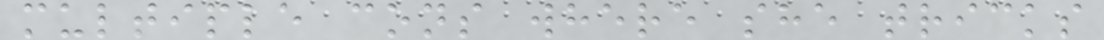multiple cons where she tricks
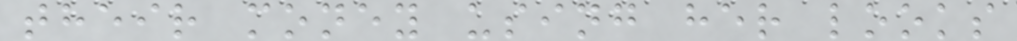their money using her looks
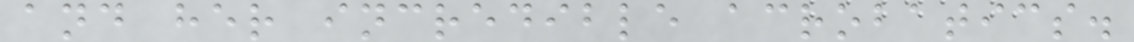and her incredible acrobatics.
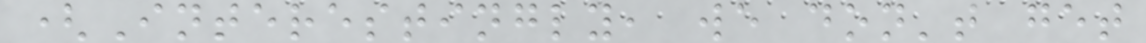(Interestingly, we don't get
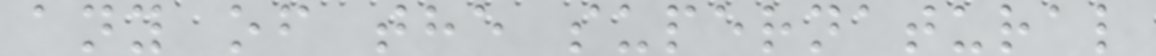any of the supernatural
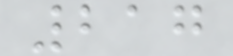217
